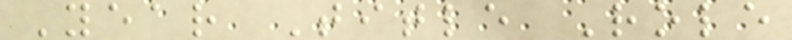Year Title Role
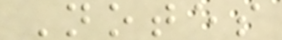Notes
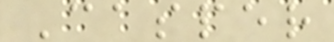Casper
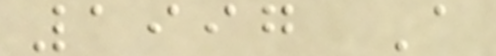1997 A
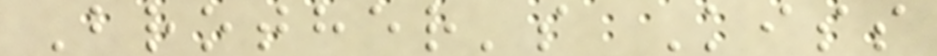Brother's Kiss
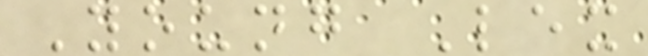Young Lex
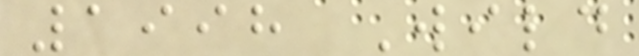1998 Wild
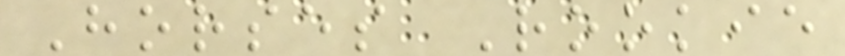Horses Rookie
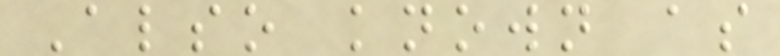Also known as
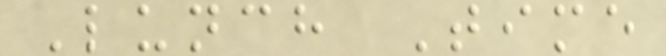Lunch Time
